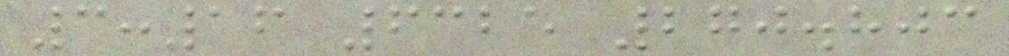3:16 6325 270.803
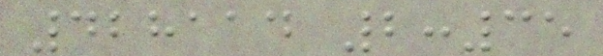428114 2:35
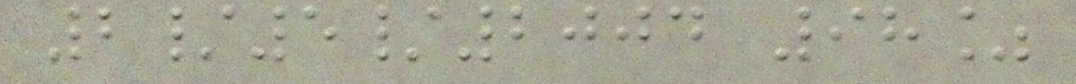2/5/2004 98%
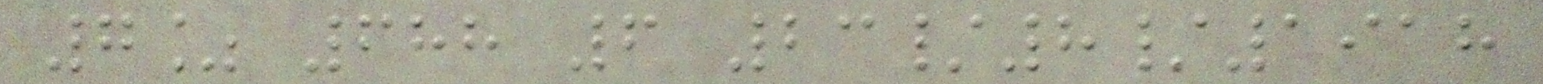7% 688 6 23/8/1918
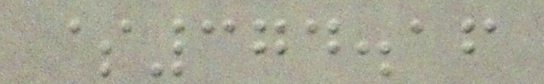$374.16
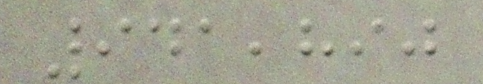941,890
